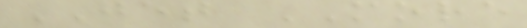GET MORE
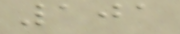101
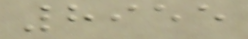8955
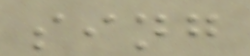sing
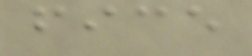fice
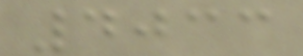4033
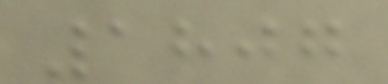1807
